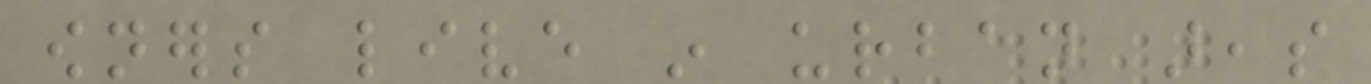owners live in urban areas
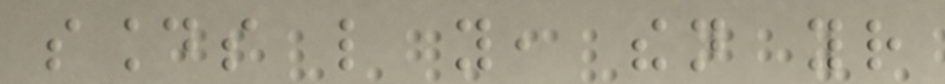sounds like you, then your
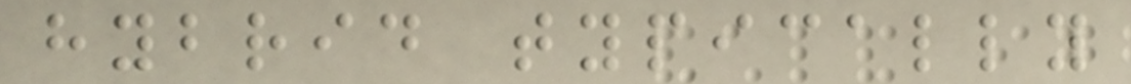hybrid typically
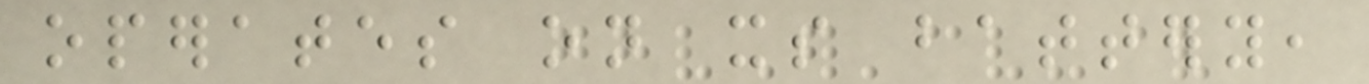operates on its battery,
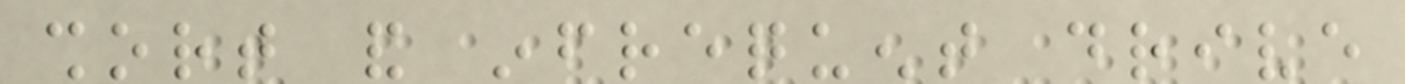short and infrequent drive
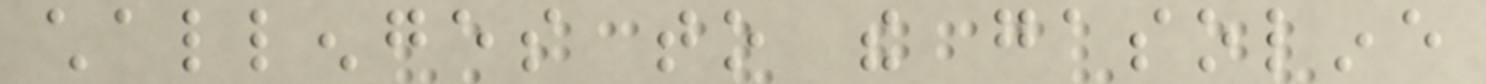challenges to the gasoline
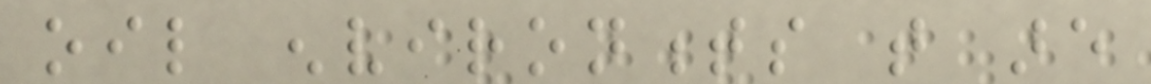oil environments that are
